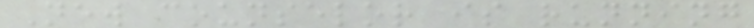New counselor is running
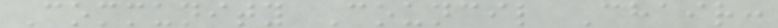Community Council Chair:
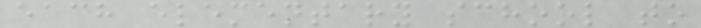each elementary school to
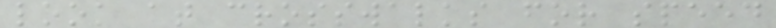look at crosswalks for speed
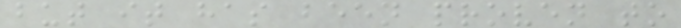but it has been proven to
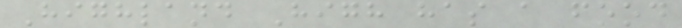Highland High has a food
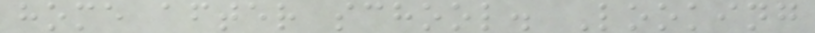home after school. Looking
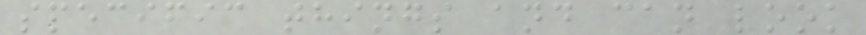specific things and can look
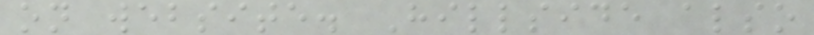on website. Hillside also
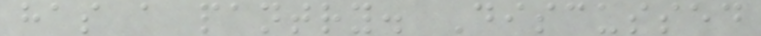has a pantry. Discussed
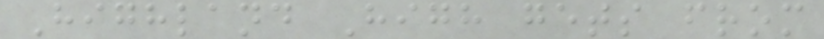Highland High gets from
